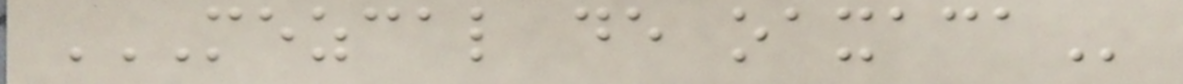MEZCAL DE OAXACA
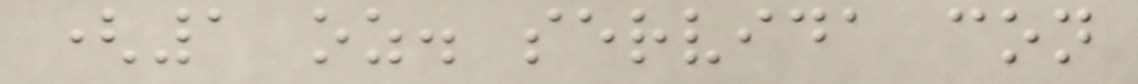(1 oz. servida con
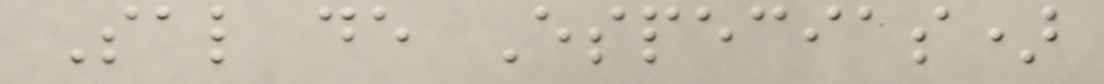Sal de Especias)
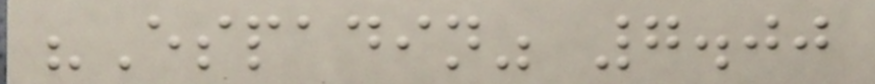"Espadin" 7.00
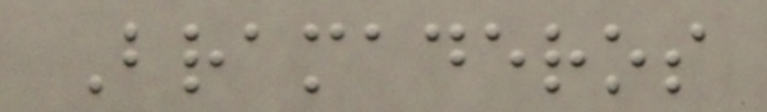Bramaderos
